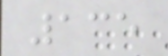135
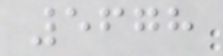5678
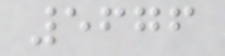5676
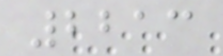2213
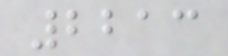2213
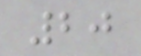20
